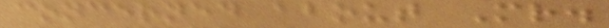concerned about Mr.
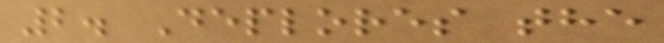2. Deplores the
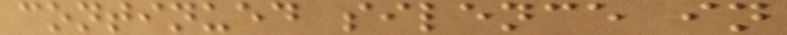continued silence in
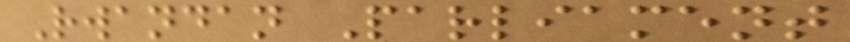Rwandan Parliament
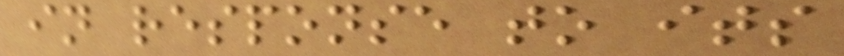in response to its
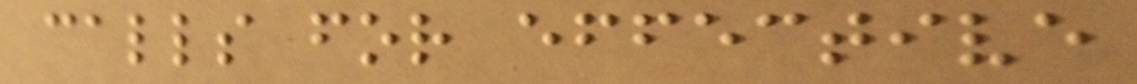calls for effective
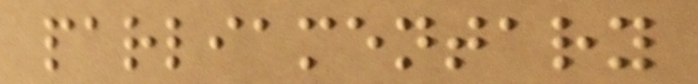parliamentary
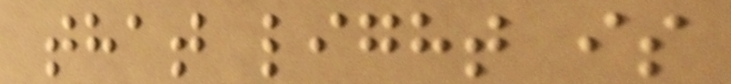that light is
